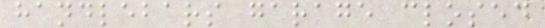handlebars garage closed
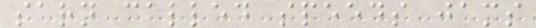sarn called speeds jams
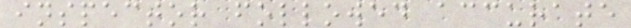inspector followed accurate
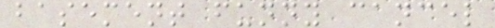basement funny cancel
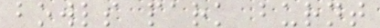bowls park burnt
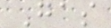Gas
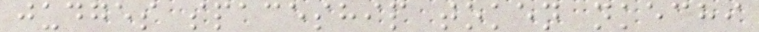judges spaceship token nkechi
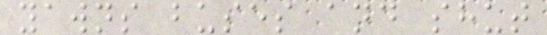yawns buses and shut
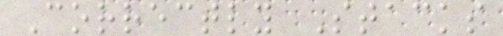Correctly Stacks
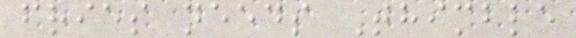fries needs Thimble
